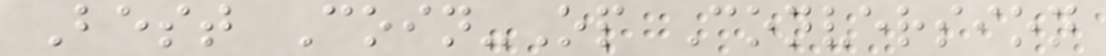Best Coin-Op Conversion
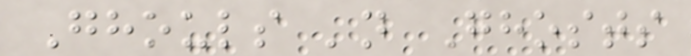Ghouls 'n Ghosts
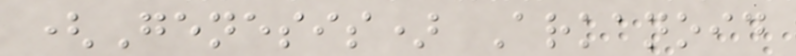(Genesis) Arkanoid
